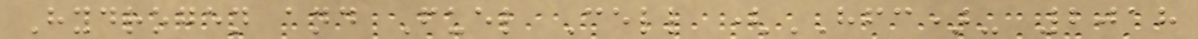Hydrogen and Fuel Cell (HFC)- 2018
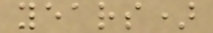years)
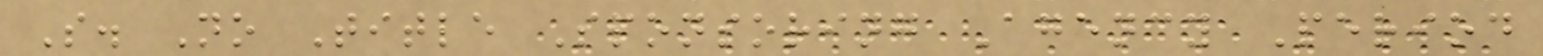S. No Title Sponsoring Agency Period
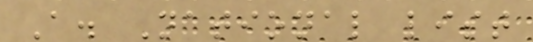A. National list
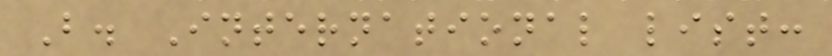B. International list:
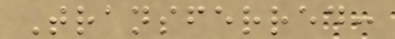Transferred:
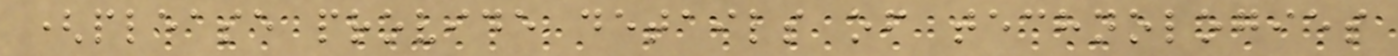(please provide details of technologies
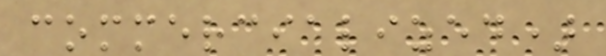commercialized)
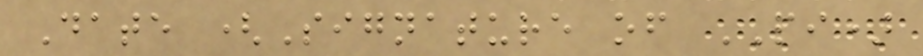Date (Signature of PI)
